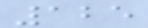125
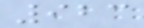923
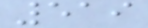519
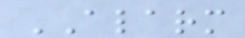ALARM
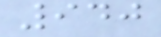940
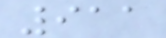911
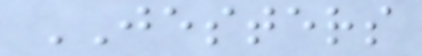JESTERS
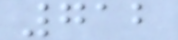712
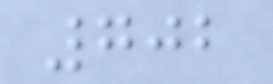702
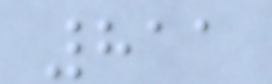811
